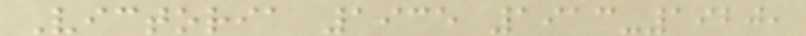Victoria 1935 1913-1920,
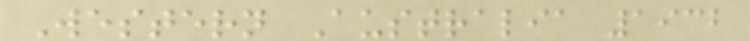Western Australia 1932
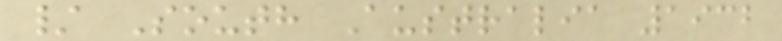/ South Australia 1932
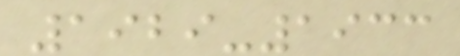1929-1933
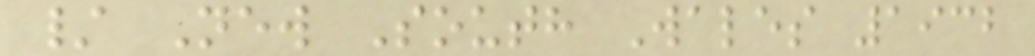/ New South Wales 1932
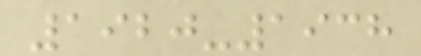1920-1938
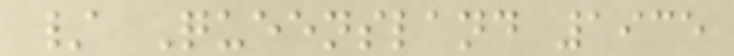/ Queensland 1935
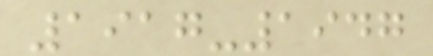1917-1947
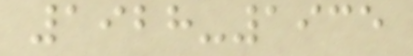1928-1935
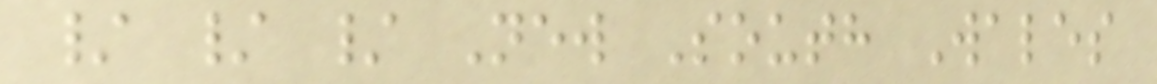/ / / New South Wales
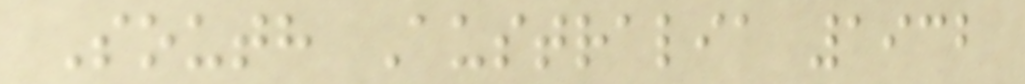South Australia 1932
